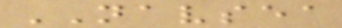NAVSEA
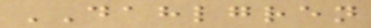DAHLGREN
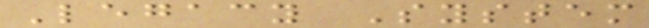Legacy System
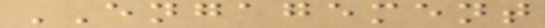ENGAGEMENT
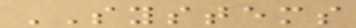SYSTEMS
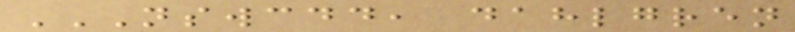NSWCDD, DAHLGREN
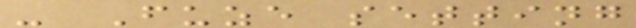- Fuze setting
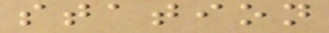station
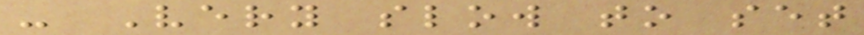- Very slow to set
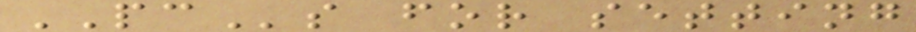PCs for setting
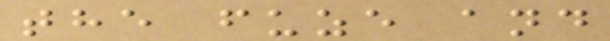the fuze and
